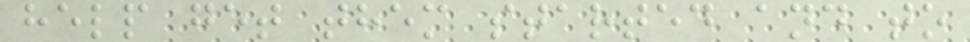help get them started and to
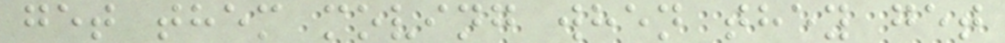get them moving when they get
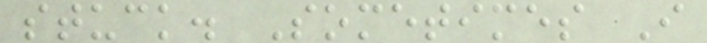stuck. Sometimes I
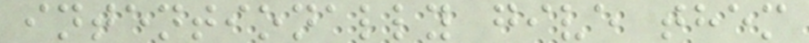intentionally give them
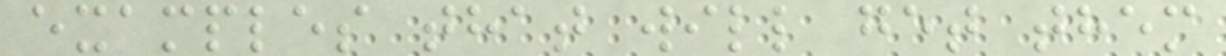examples that will get them
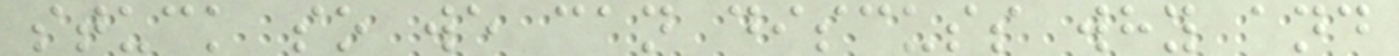stuck so we can discuss why and
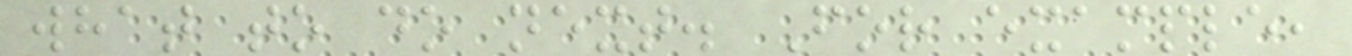what to do next. For example,
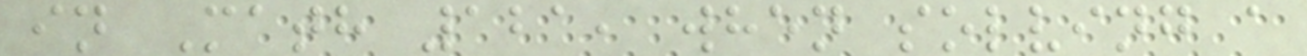in Math 121, when solving a
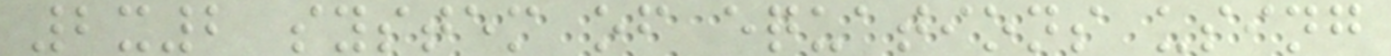2x2 system of equations using
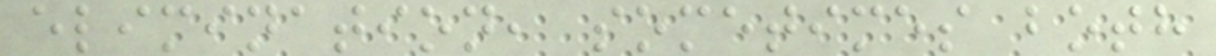elimination, sometimes both
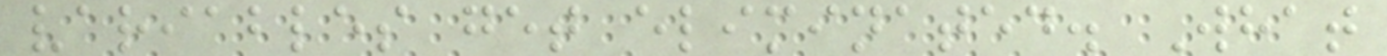variables get eliminated. What
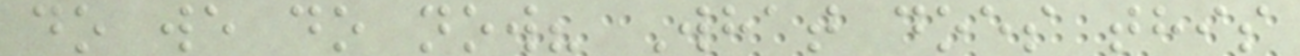do we do now? What does this
